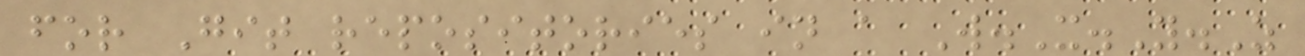for Git repositories in a W.X.Y.Z
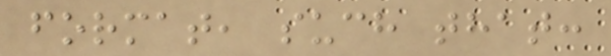format, such that:
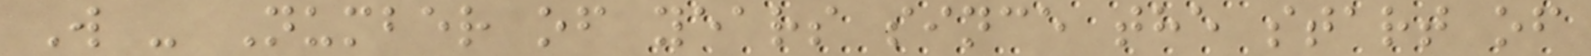W - Number of years since the start of
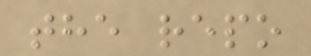the repo
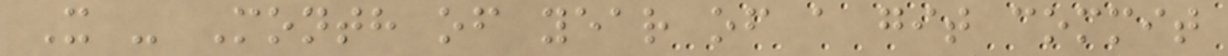X - Month of year of a git commit
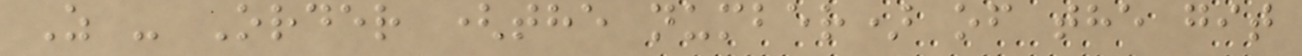Z - Order (the number) of the git
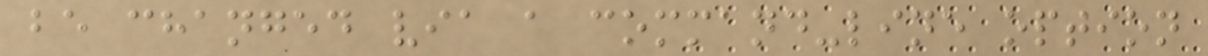be changed via a command-line option
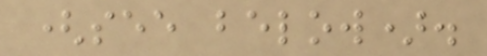(see below).
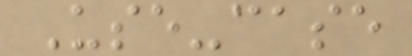Use-case
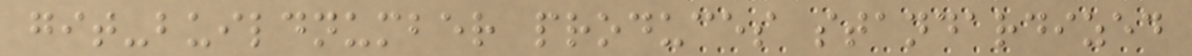git-buildnumber produces standardized
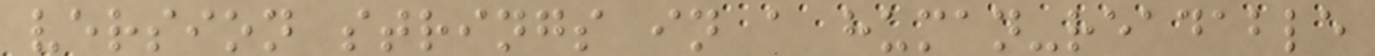version strings in a human-readable
